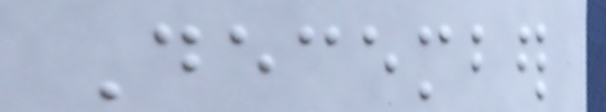December
